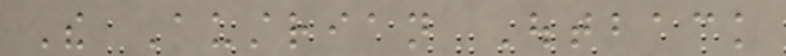The Austrian Outback
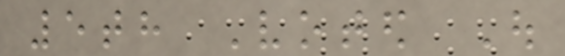5th Voted Out
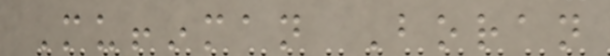Muffinman Boran
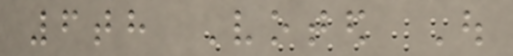6th Voted Out
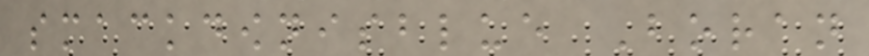smackdownisblue Boran
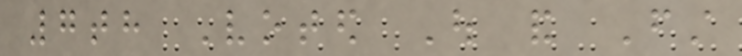7th Voted Out and First
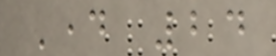Day 24
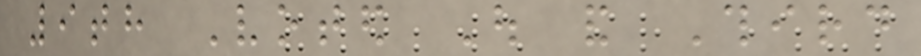9th Voted Out and Third
